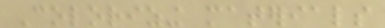Colorizing materials
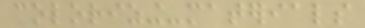colorizing-materials
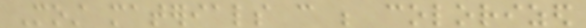Most materials can be colorized
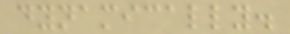dynamically.
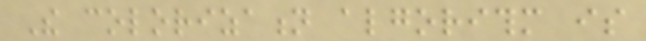The colorization algorithm is
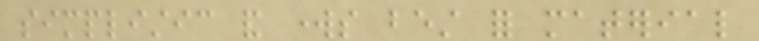simplistic and works best for material
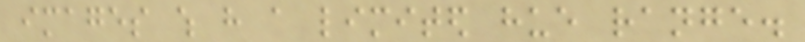images which have a limited hue range.
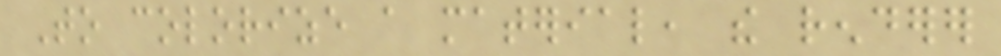To colorize a material, the renderer
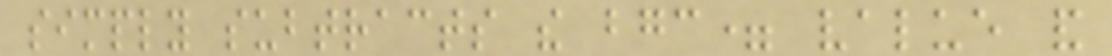simply subtracts the bgc= value and
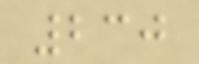230
